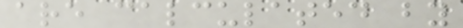are calculated by
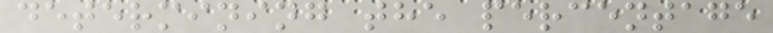determining the percentage
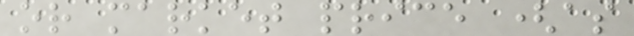or market price (as
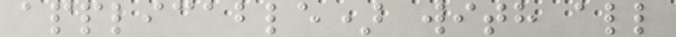applicable) with all
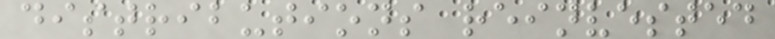distributions reinvested
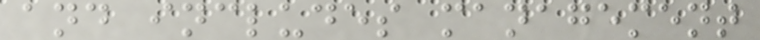and includes management
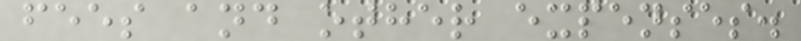fees and other expenses.
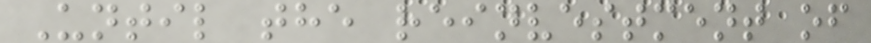Until the reinvestment of
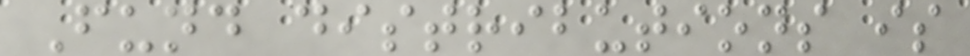Fund distributions is
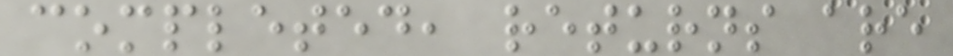completed, returns are
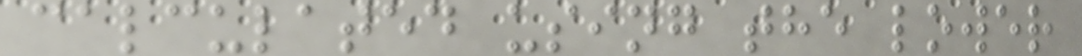calculated using the lower
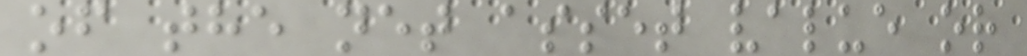of the net asset value or
